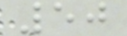50
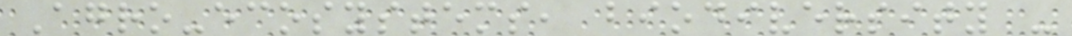Agro-ecosystems, biodiversity -
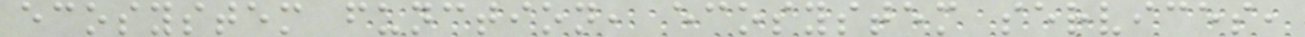ecosystem function, ecosystem services,
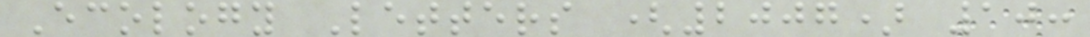Ecology Letters (2007) 10:
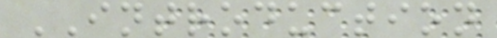INTRODUCTION
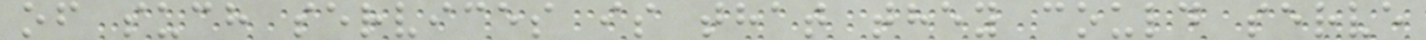of such services is that they could serve
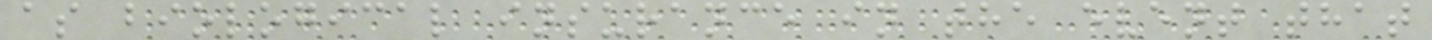as biological insurance in the event that
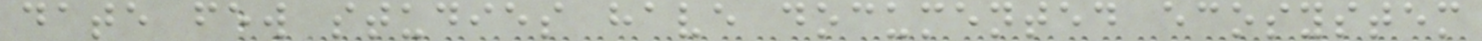date few studies have documented ecosystem
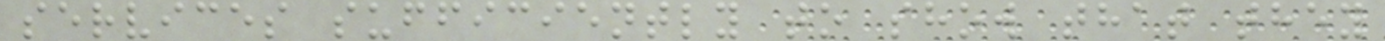services sufficiently to show that they
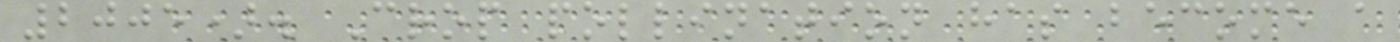2005). Crop pollination has become a
